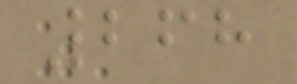268
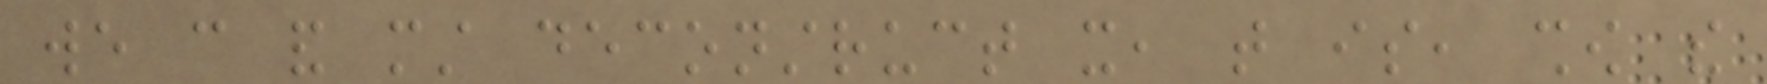we can and must deconstruct it, that is, show the
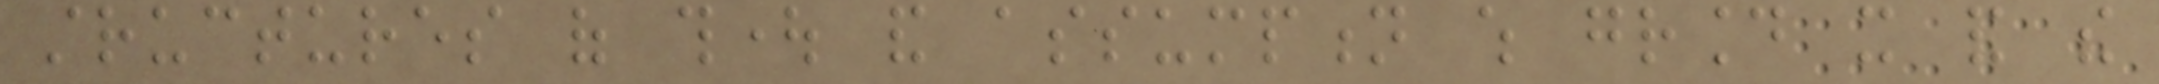structures of thought and assumption which ground it and the
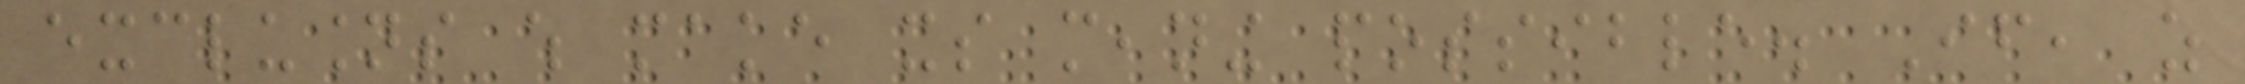exclusions which make its meaning possible. If, as
